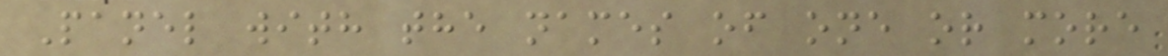Panel with the names of one or more
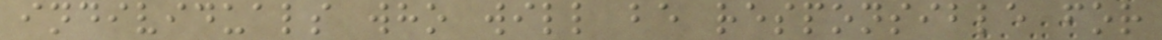individuals who will be responsible for
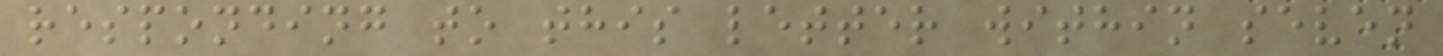responding to this letter within seven
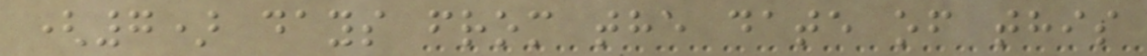(7) days from the date of this
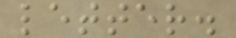letter.
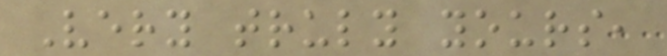Very truly yours,
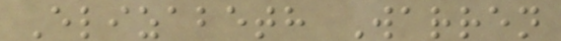Elizabeth Warren
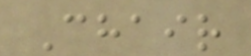Chair
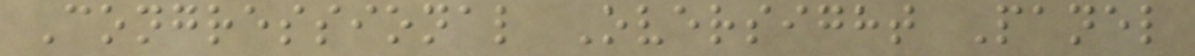Congressional Oversight Panel
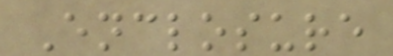Enclosure
